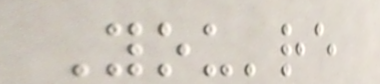You're
